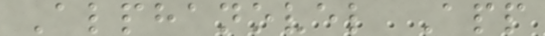Alphanovel App
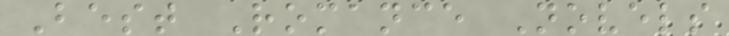Best Romance Novels
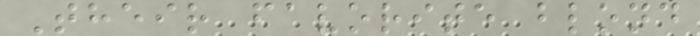Their favorite blond
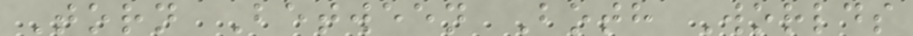Torn Between Both Worlds
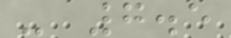- 7.5
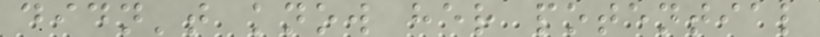didn't know her potential
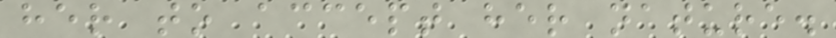her to accept her nature.
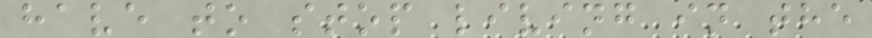have to stop living in the
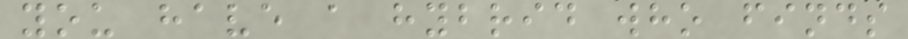you have a hybrid who finds
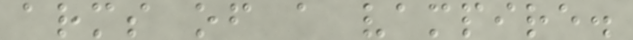arms of a vampire.
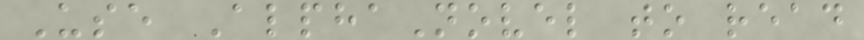Use AlphaNovel to read
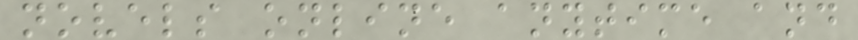novels online anytime and
